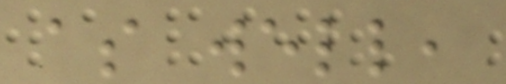as well,
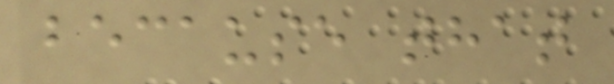because that
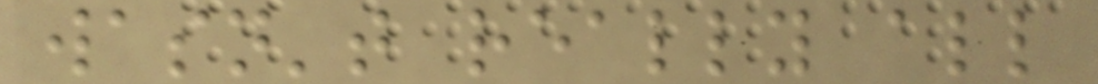wasn't really all
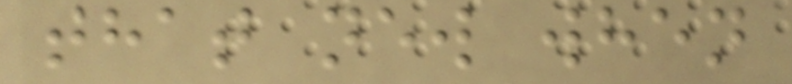that new when
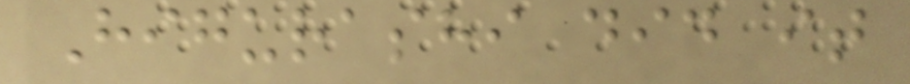Higurashi did it
